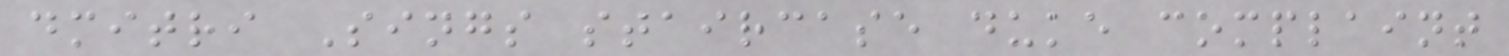dmitri Sings staircase duke complaint
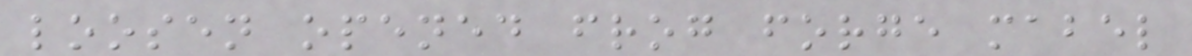loosen opened frog forge mabel
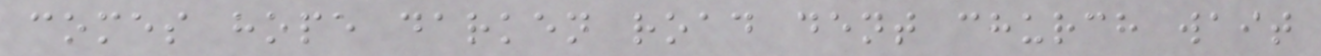comes hope darken road dent church wait
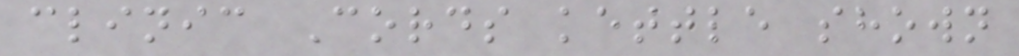clinic Cords kettle shown
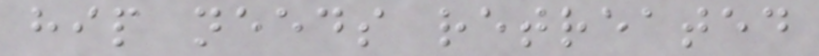hip needs retreated
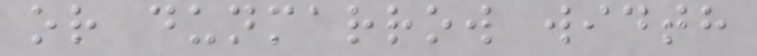or dunmarrow width
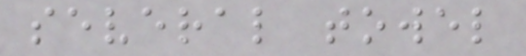several towel
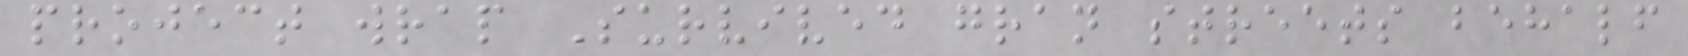project wrap Survived gran streets behalf
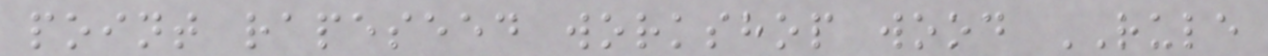point rapeseed workshop wood RULE
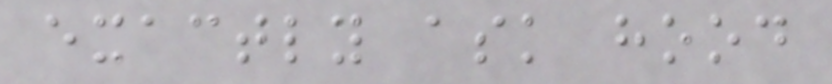exactly ask hood
